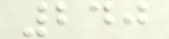240
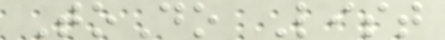ToDo List
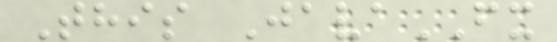This JavaFX
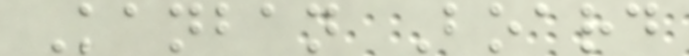Kanban Board
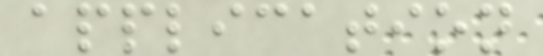application
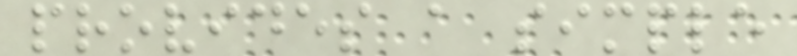provides a simple
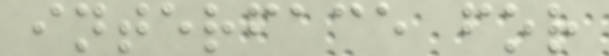interface for
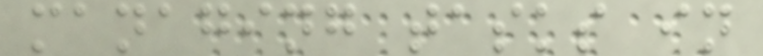managing tasks in
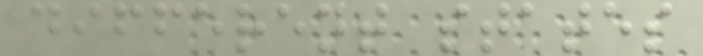different states
